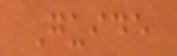Guide
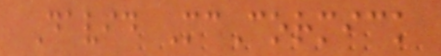David McCormick
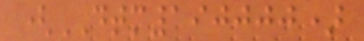(DTM190000)
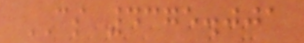CS 4375.001
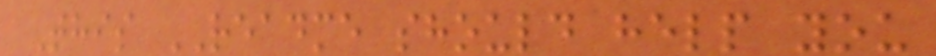This README should help you
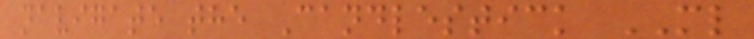navigate the Candlestick ML
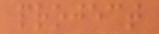project
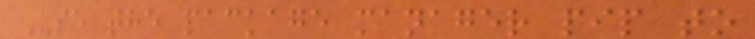Use the package manager pip to
